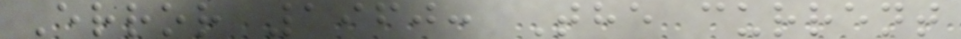Error 1960: The current
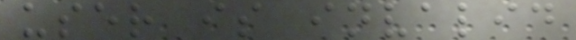user is invalid
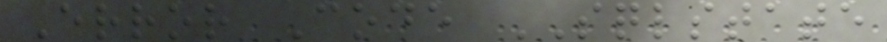Error Code SQLSTATE
